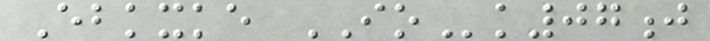Ebkxke IOk07j
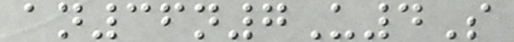an36n7U4S
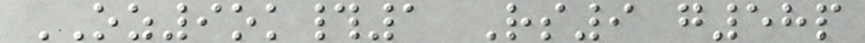OZ9ok#1 Rs9 g58p
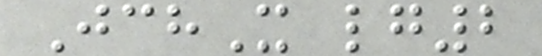JchX lg2
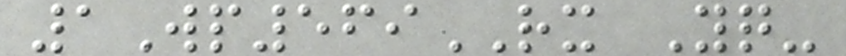1Wp569RX Yq-
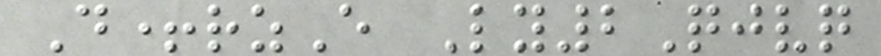D+rzE Ly2Qjvq
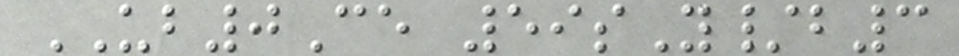UB0Ce 59sY/b3
